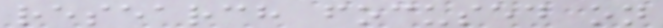research focused on
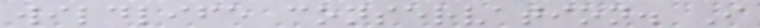wildlife conservation. I
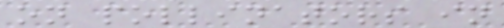on pollinators in
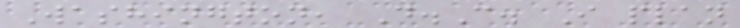Washington, D.C. I plan
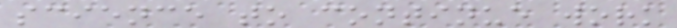science to continue work
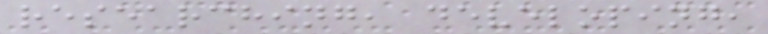researching, developing,
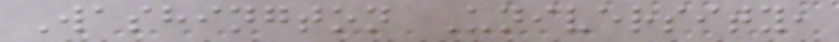Washington University,
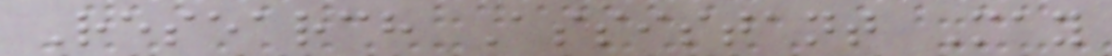Research Assistant May
